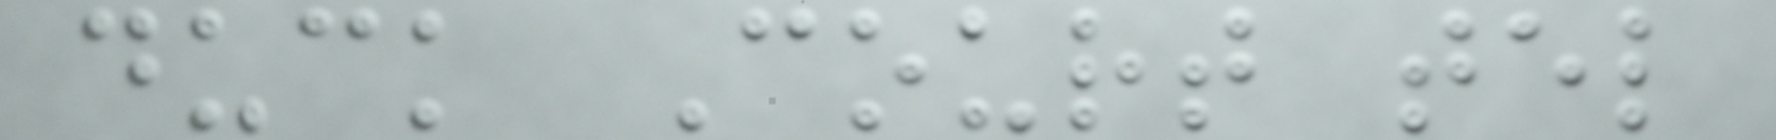duck Court tel
